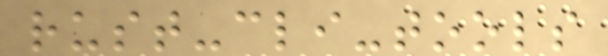rust-cli-tools
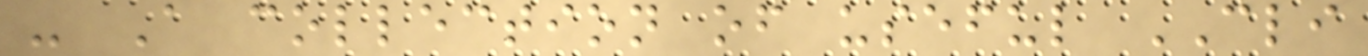- A collection of useful CLI
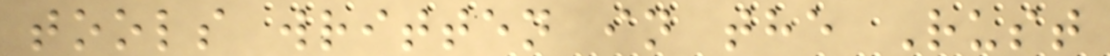tools written in the Rust
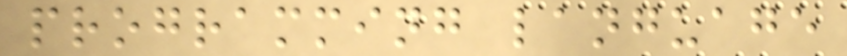programming language
